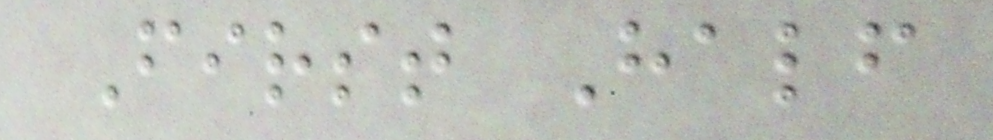First Half
